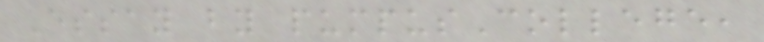Essay by pumpusCollege,
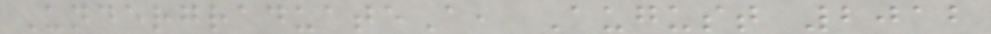UndergraduateA, August 2012
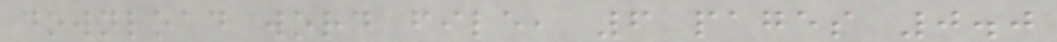download word file, 6 pages 0.0
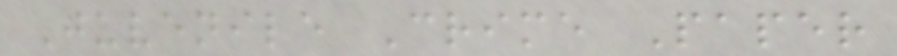Juvenile Crime Paper
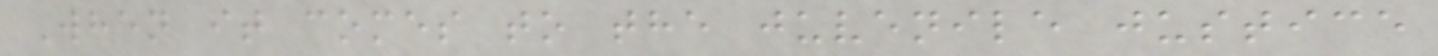When it comes to the juvenile justice
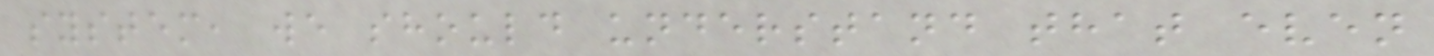system, we should understand that even
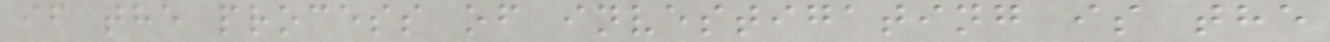if the process of investigating is the
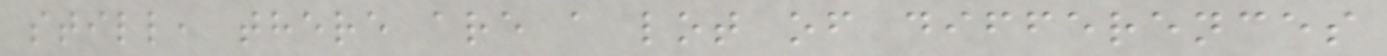still, there are a lot of differences
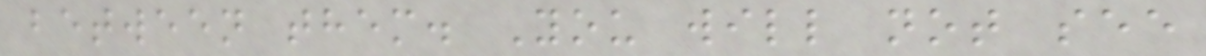between them. You will not see
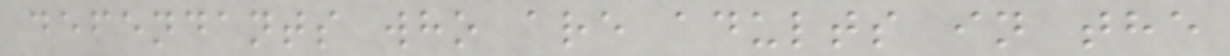defendants who are adults in the
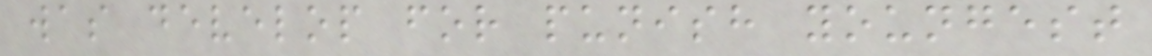was develop for punish youngest
